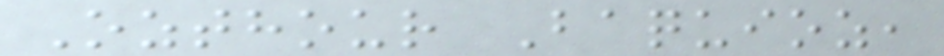Ozthour Baquioz,
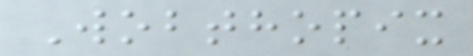Wobthopix
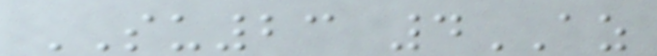SU23 4AZ
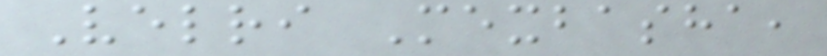Velri Mexbasha,
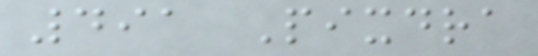491 Pixdra
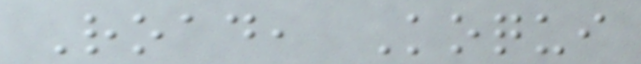Road, Koqui
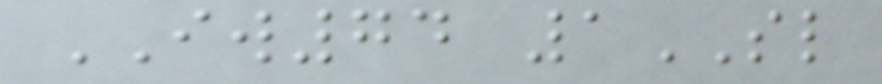IW74 1SL
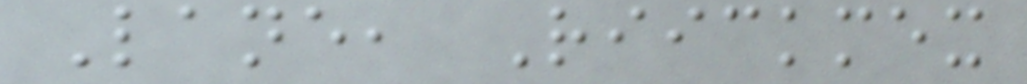Lane, Riickmex
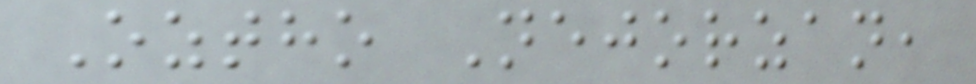Oztho Nejorzan,
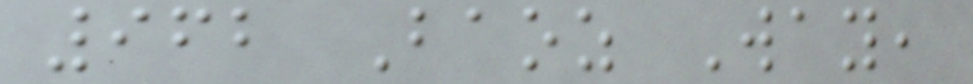962 Baoz Way,
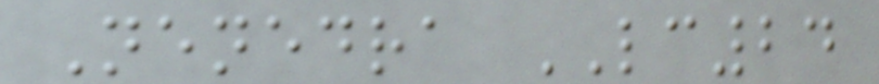Nenedra LC24
